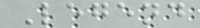Legend
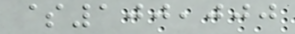$100,000
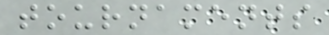tournaments
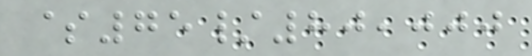$75/80,000
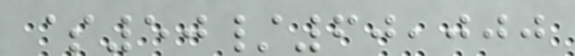$50/60,000
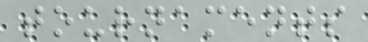tournaments
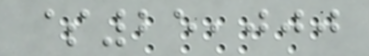$25,000
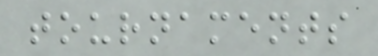tournaments
